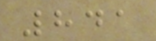841
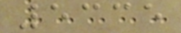5335
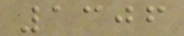1306
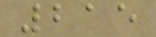215
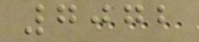7072
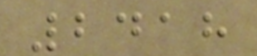2418
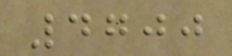4700
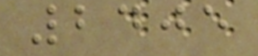2405
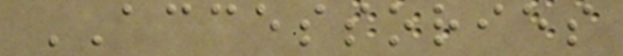ACCESSORIES
